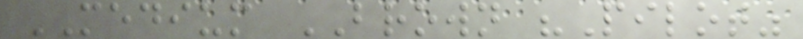MEDIUM BROWN "Pilot"
